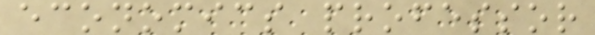economics professor
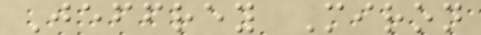Jeffrey Miron
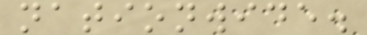nationwide.
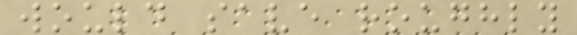would save roughly
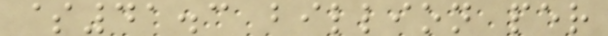$41.3 billion per
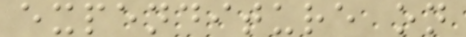expenditure on
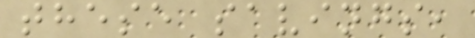these savings,
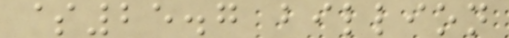$25.7 billion
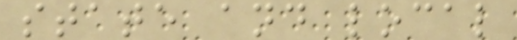state and local
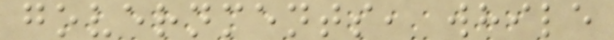governments, while
